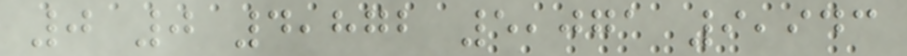0 0 4,872 5,071 9,943
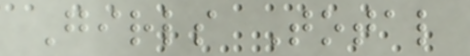Girls Total
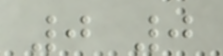0 0
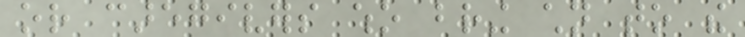or caregivers who bring children to the
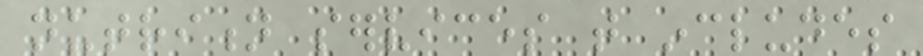nutrition services that includes
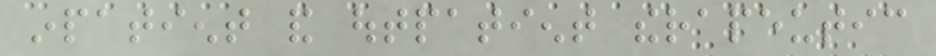inpatient and outpatient therapeutic
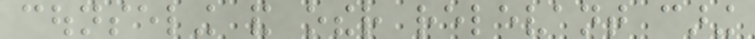counseling and other relevant caring
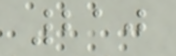210
